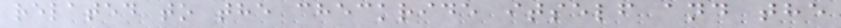related to the checkride itself and the
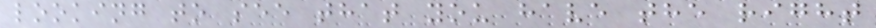looking to see that you have the right
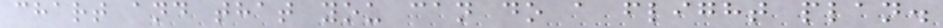chart and that you can do a flight plan.
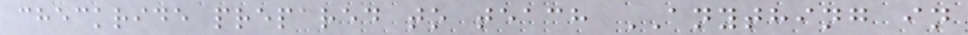checkride prepared to teach ANYTHING in
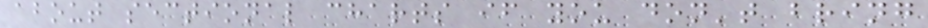about sectional charts if you don't bring
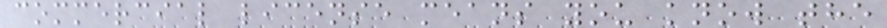commercial license means you know the
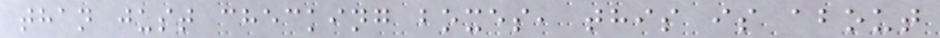than just checking boxes, this is about
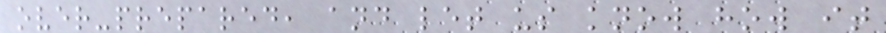over-prepared, and let us know how it
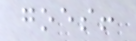goes!
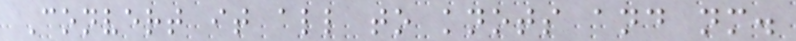Convert it all to knots and nm.
